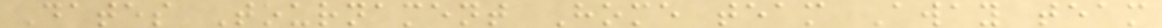Dates Tournament Home team Away team
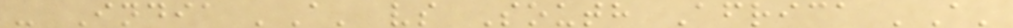- India 'A' vs South Africa 'A'
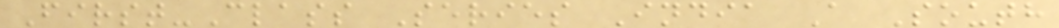First-Class Series India A South
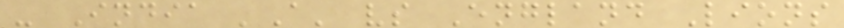- India 'A' vs England Lions
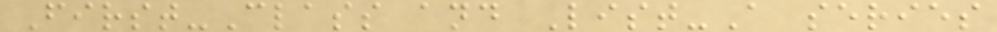First-Class and List-A series
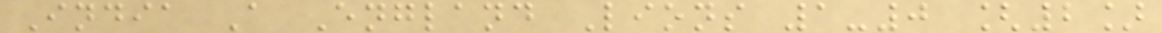India A England Lions 1-0 [2]
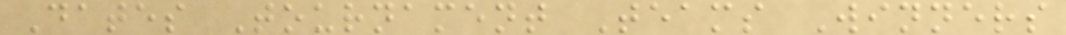Dates Tournament Teams Winners
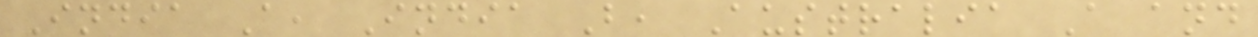India A, India B, Australia A and
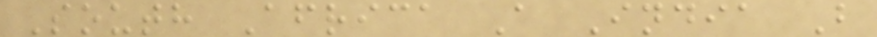South Africa A India B
